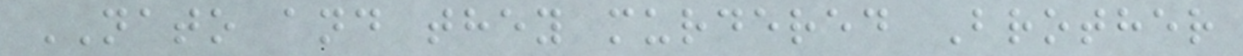NATO and they murdered Brother
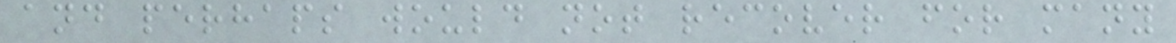and perhaps would not recover for many
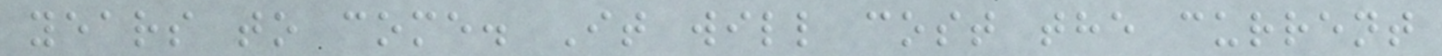years to come. It will cost the current
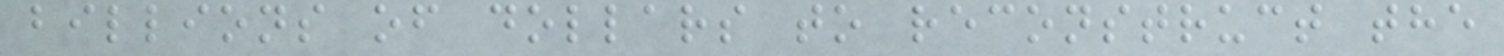billions of dollars to reconstruct the
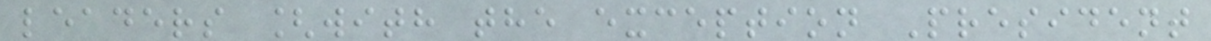leaders [with the exception President
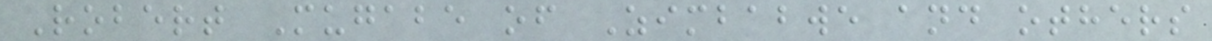Robert Mugabe of Zimbabwe and others
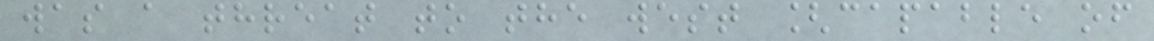was a threat to the west [capable of
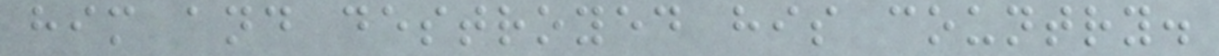him and destroyed his country.
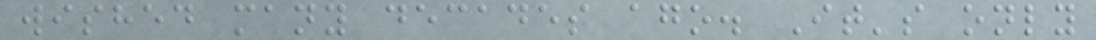wished many decades ago. It's only
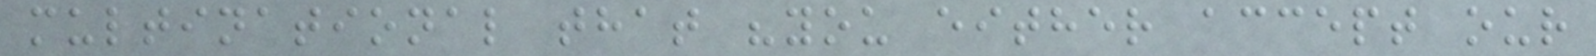multinational that "you either accept our
